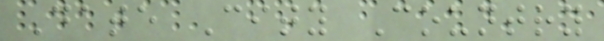Date City Country
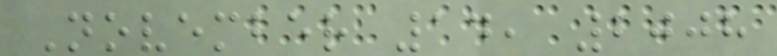November 14, 2008
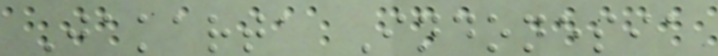Jakarta Indonesia
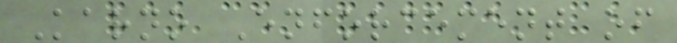Karno Enforcement of
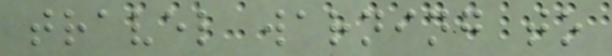travel warning to
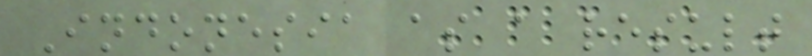Indonesia as a result
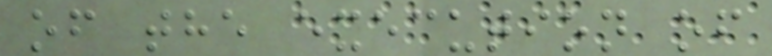of the execution of
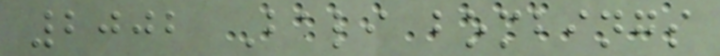2002 Bali bombings
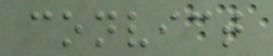convict
